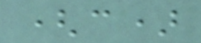(c)
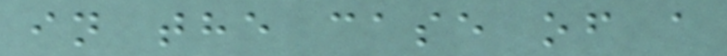in the case of a
